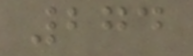274
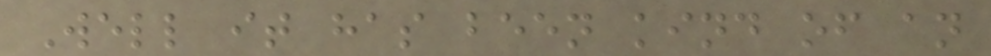Well it has been kind of an
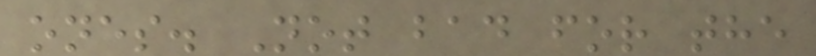ones. Not bad for the
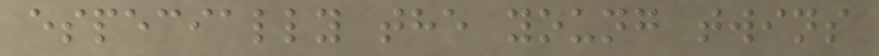especially the young twins
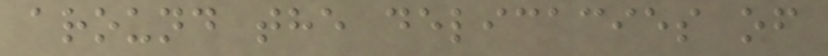around the delicacies of
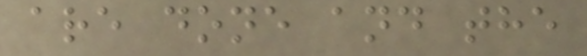are done and the
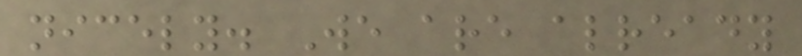nicely. We are already
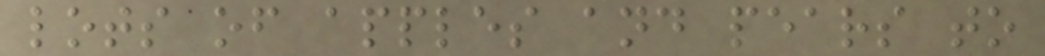lots of apples and pears to
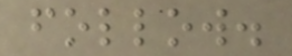follow.
